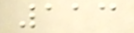113
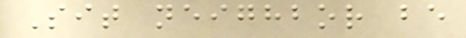Sit neighbor be
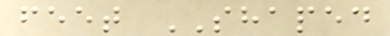feet SHAPED
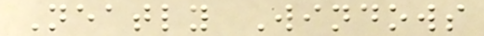Neatly Windows
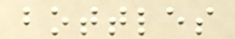bottles
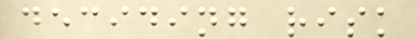deciding risk
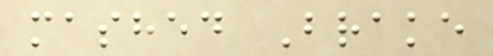mashed Brake
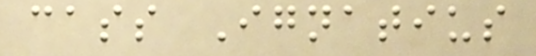cass Ignatius
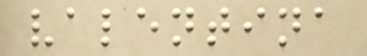valentina
